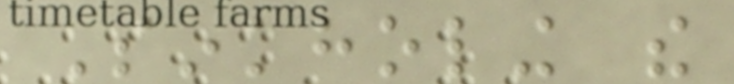Sinkholing the
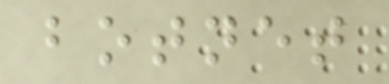botnet
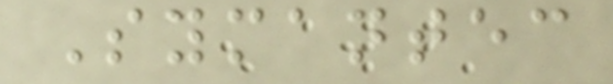Symantec
